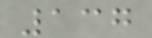137
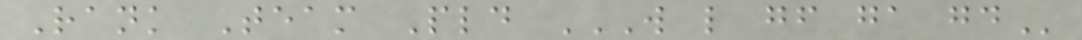Rank Team Pld W L GF GA GD
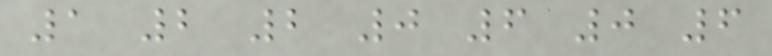1 2 2 0 6 0 6
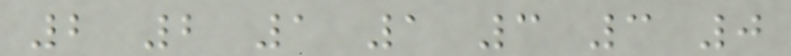2 2 1 1 3 3 0
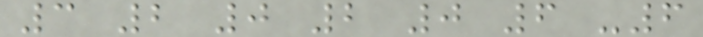3 2 0 2 0 6 -6
